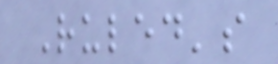Ruled's
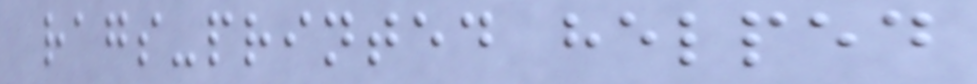rags-printed helped
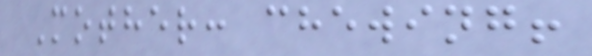Mother: chewing!
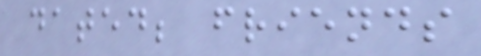dated; friends
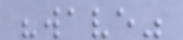"wave"
